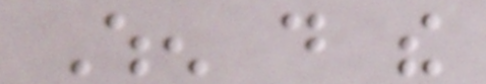When do the
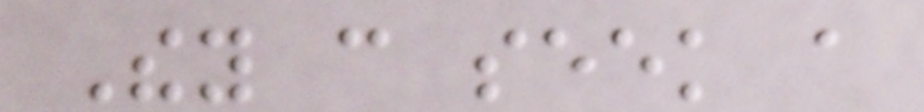They can seek a
